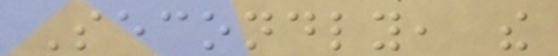Secondly, the
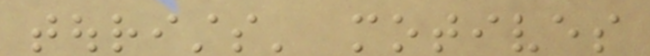tourists' motives
